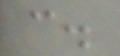c.
